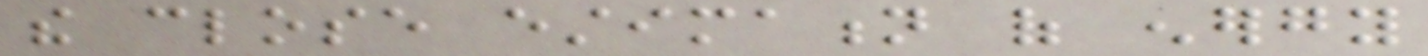the close estimation of energy
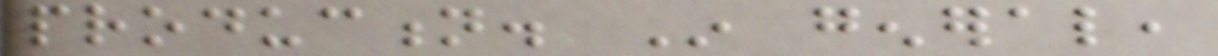production. In general,
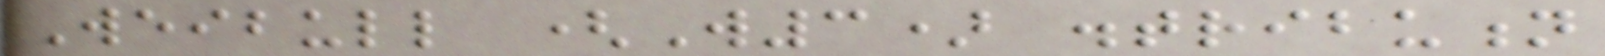Weibull (W3) distribution
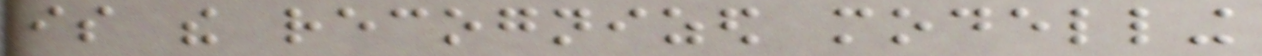is the recognized modelling
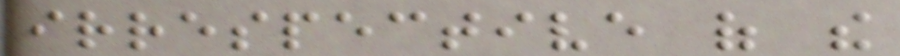irrespective of the
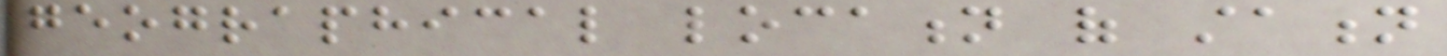geographical location of station
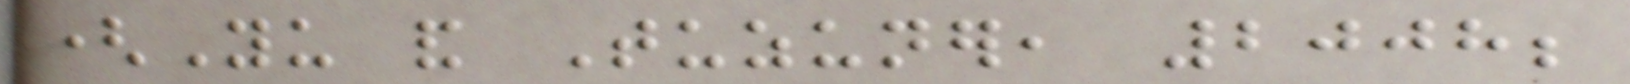(Yu and Tuzuner, 2008;
